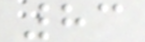83
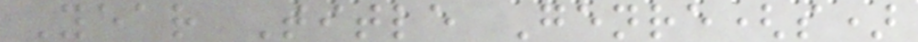Year Title Genre(s)
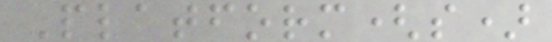Platform(s)
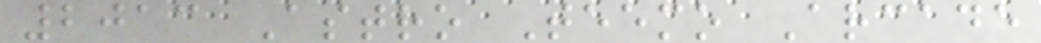2013 Astro Teemo Arcade
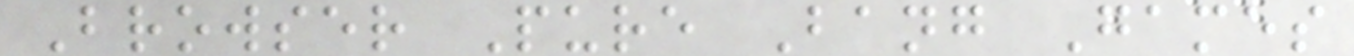Browser Pure Bang Games
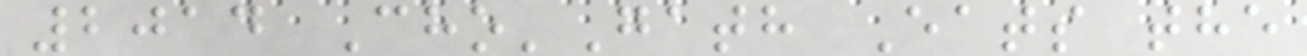2014 Cho'Gath Eats the
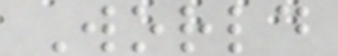World
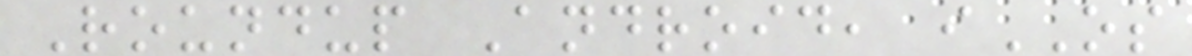Roundup Android, iOS
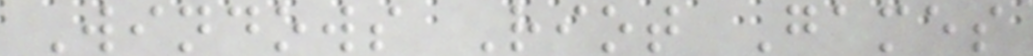Windows Riot Games
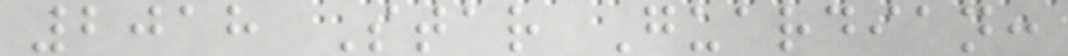2018 Star Guardian:
